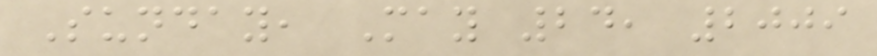Sunday, May 24, 2009
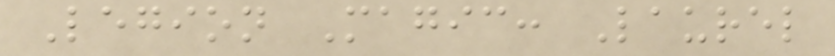Legion Magic: Laurel
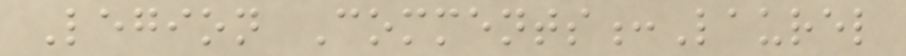Legion Comments:Laurel
